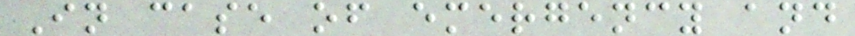In case of emergency and
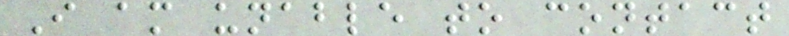I am unable to contact
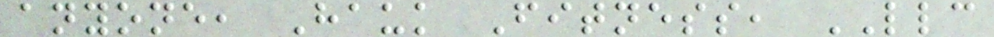anyone, Hauk Fitness, LLC
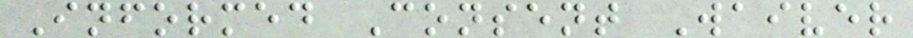Informed Consent Waiver
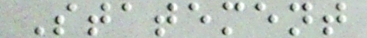Statement
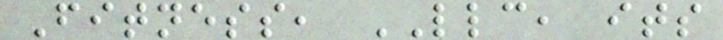Fitness, LLC, its
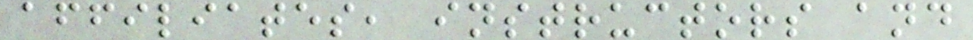affiliates, instructors and
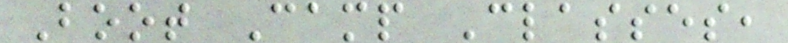Boot Camp Classes,
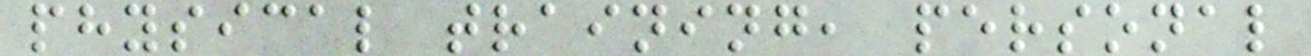physical training, personal
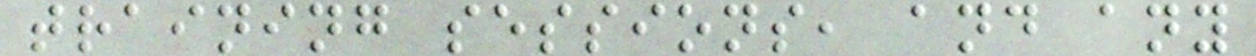training sessions, and any
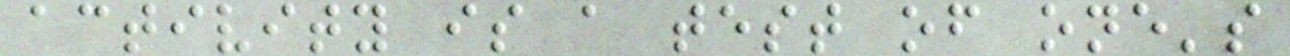activity is a test of one's
